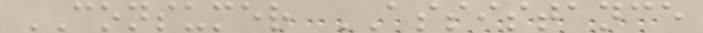CONSUMER ASSISTANCE
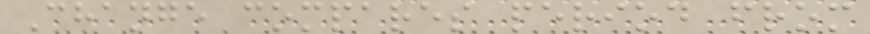Change compares period from
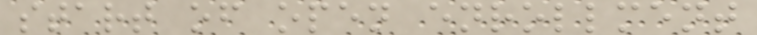start of open enrollment
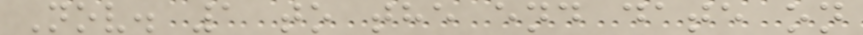Nov. 1 to the end date on
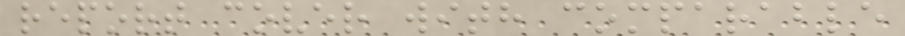report cover with comparable
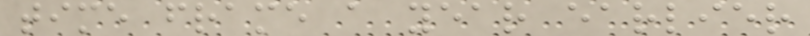time frame a year earlier
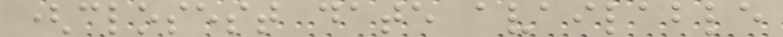(closest date available
